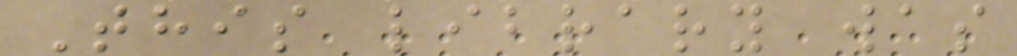This library was
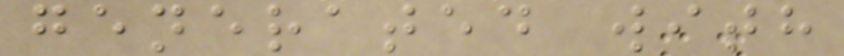generated with
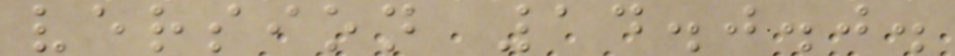version 14.0.0.
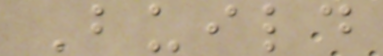Build
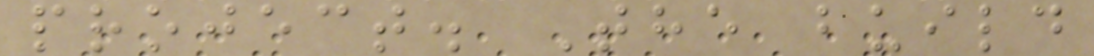project. The build
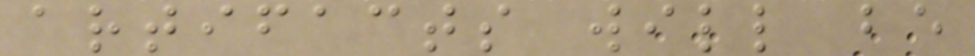artifacts will be
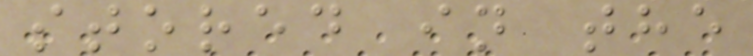stored in the
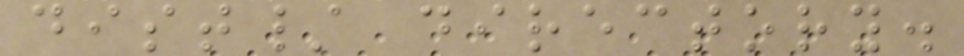dist/ directory.
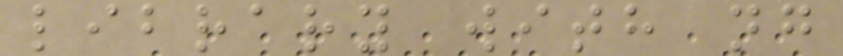library with ng
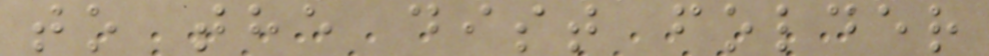to the dist folder
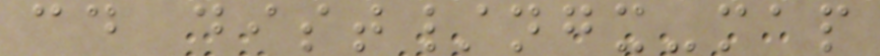cd dist/ngx-map
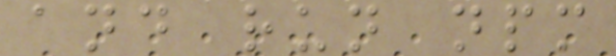and run npm
